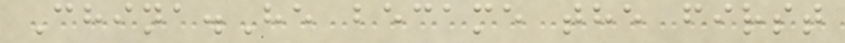China.He became the first
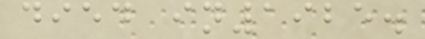died in1925.
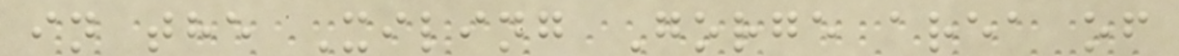in the Xiling Gorge area of
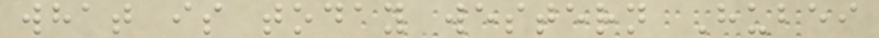what is today western Hubei
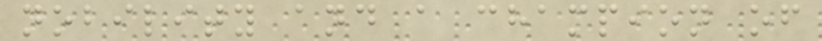nobility and a champion of
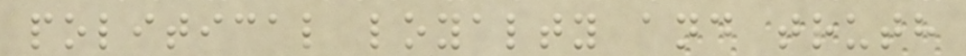political loyalty and truth
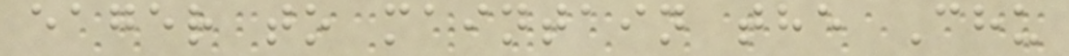eager to maintain the Chu
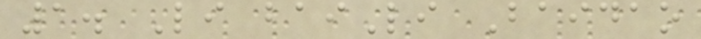1. Li baiLi Baidao
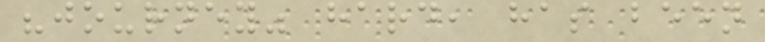"journey" hard, has been
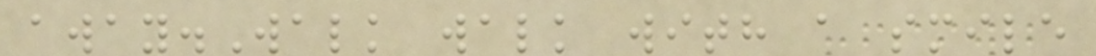away.Walk walk with a smile
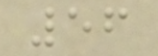56
